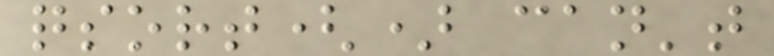qsort() can't
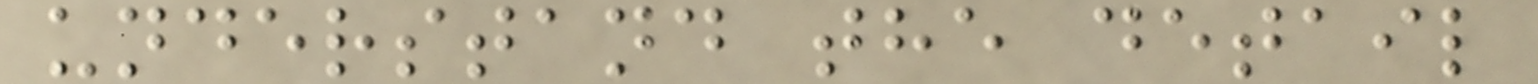understand the detail
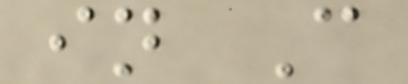in C
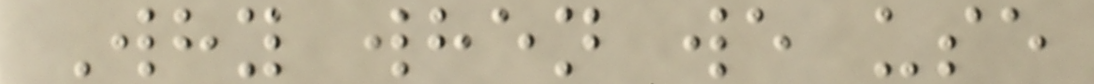Why when we use
